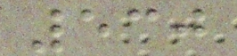530
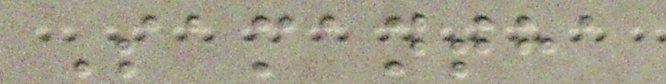Samantha
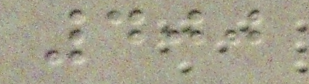400
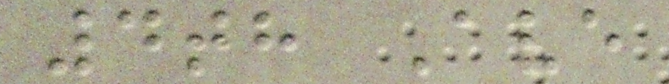4th Ave
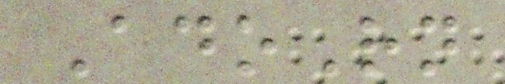AdoRn
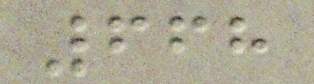668
